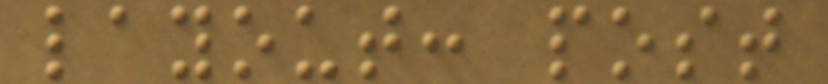layout: post
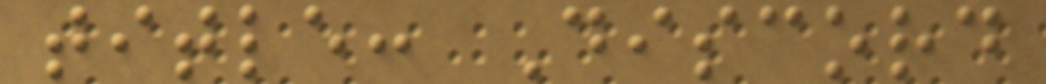title: Discord
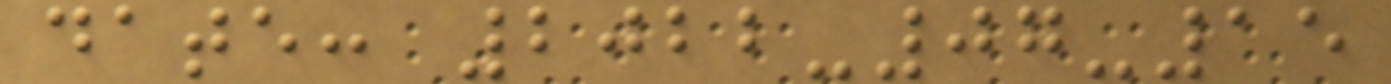date: 2022-07-15
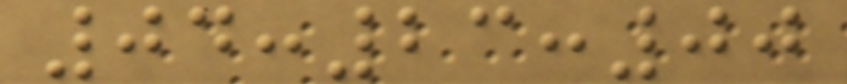04:23:00
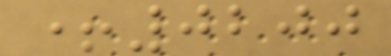+0200
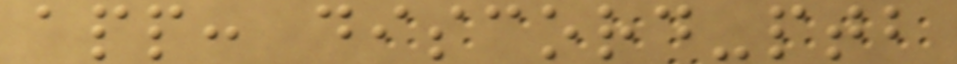app: discord-ptb
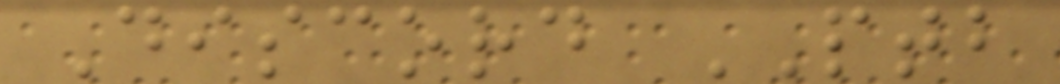Discord PTB
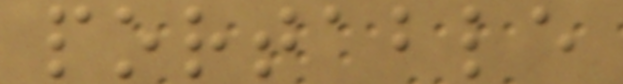portable
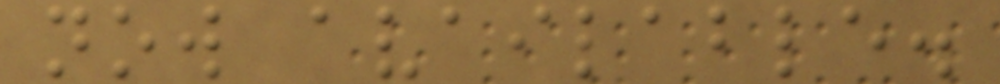now available.
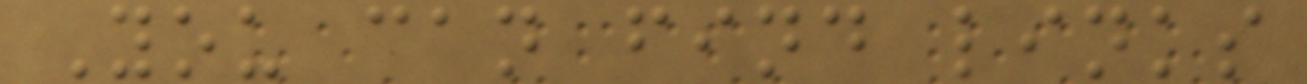You can find links
